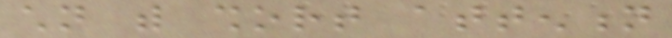children with short attention
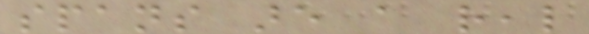spans are a real
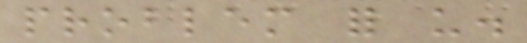problem for us.
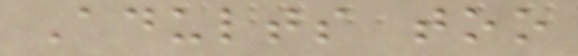Adults too
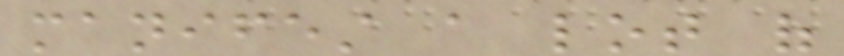manifest a lot of
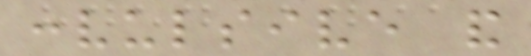convulsive and
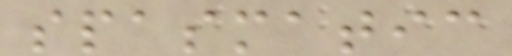spasmatic
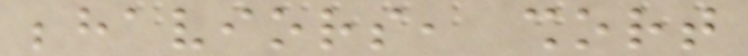behaviors, short
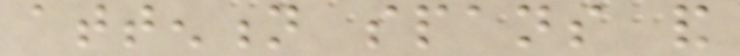attention spans and
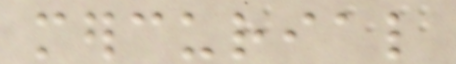mercurial
